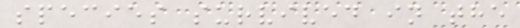species survived in the
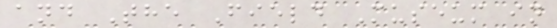and The Field Museum in
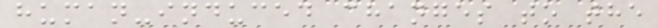human-induced changes to the
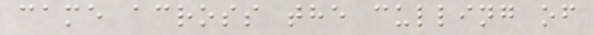came across the culling of
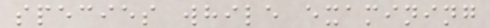species while examining
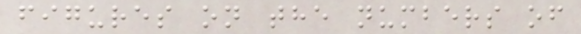figures on the numbers of
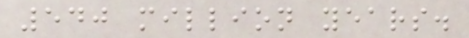540 million years.
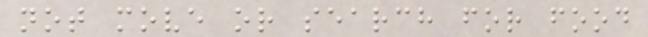not move or search for food
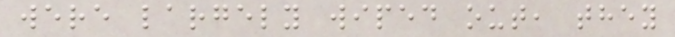were largely wiped out, they
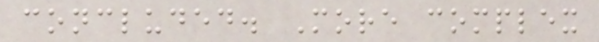concluded. More complex
